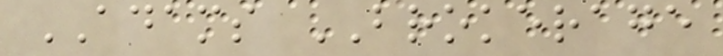ADAMS BROKERAGE
